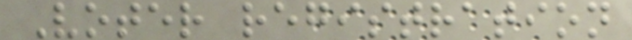Voter registration
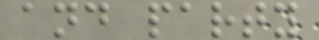and party
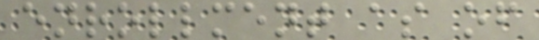enrollment as of
